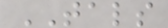TALS
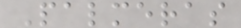Palmeras
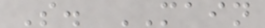S. MAIN
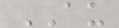AU
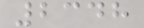2348
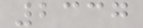2337
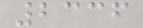2336
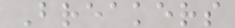Breakers
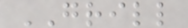GRILL
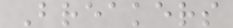Breakers
